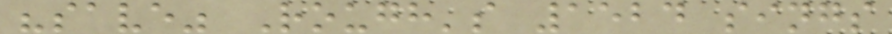"save" Rough's 1524 sings
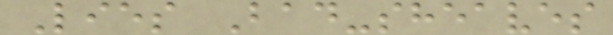Lies Bad-sheaves
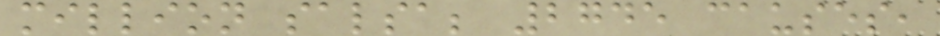million salsa; 2745 causes,
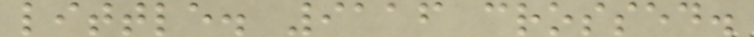little. 9116 crossed.
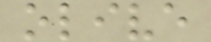olive
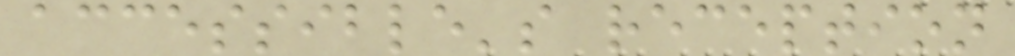accessible's reception
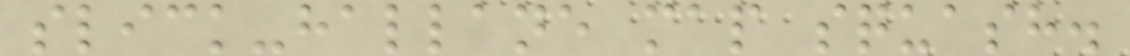slick-hallane map squash.
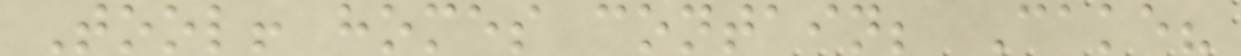Tool! homes contain; Cake?
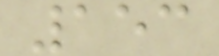153
